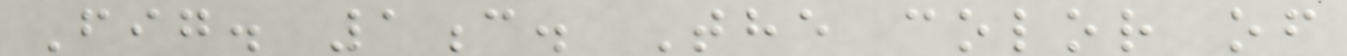Fig. 1c. The color of
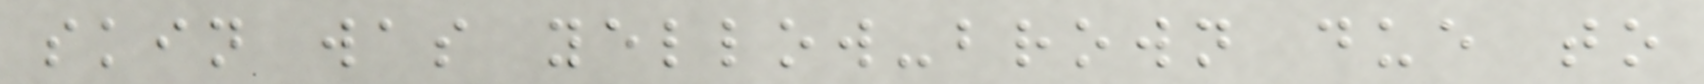skin was yellow-brown due to
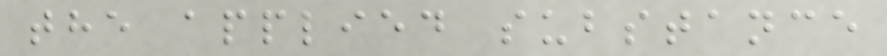the applied substance
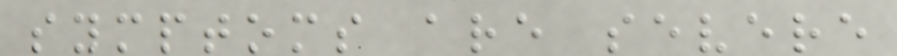symptoms are severe
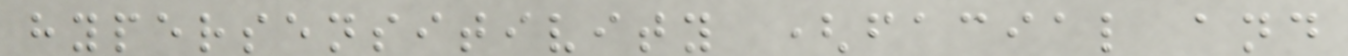hypersensitivity (facial and
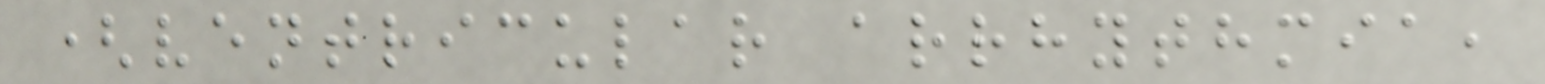(ventricular arrhythmia,
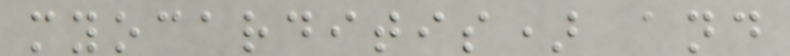myocarditis) and
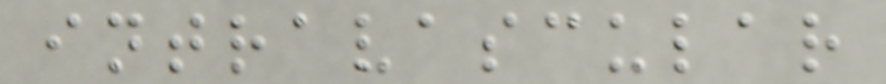intravascular
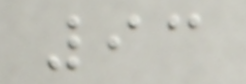93
